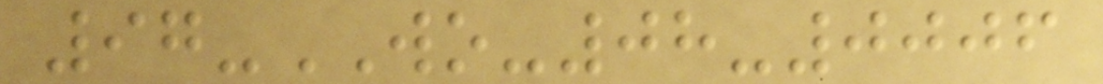97-WO-08-0006
